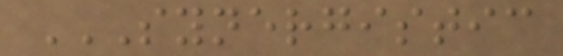SYNERGISTIC
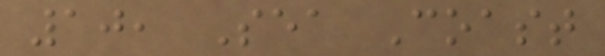10, Sea Coast
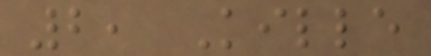2, Kille
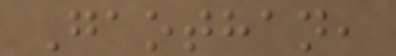Gaothan,
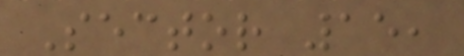Sector 15,
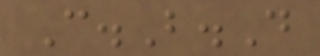C.B.D
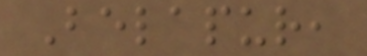Belapur,
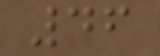46
